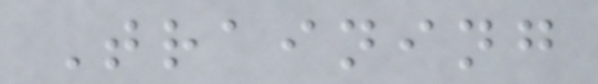Training
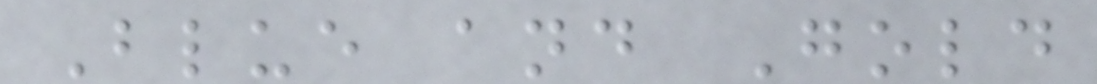Blue and Gold
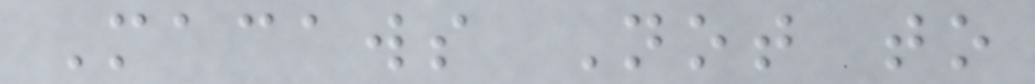Macaws Not to
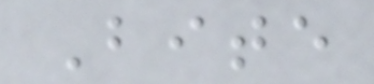Bite
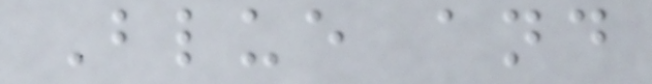Blue and
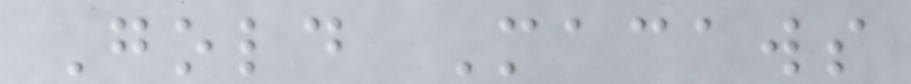Gold Macaws
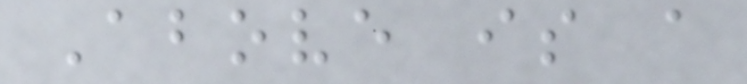Above is a
